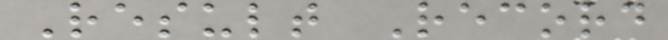Result Record
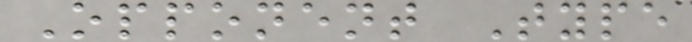Opponent Type
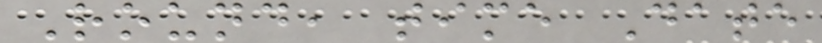Round, time Date
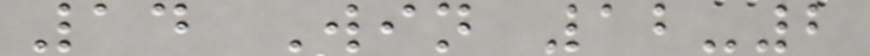14 Win 12-2
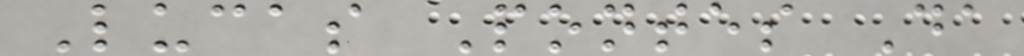Lucas Pontes Da
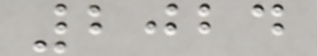2024
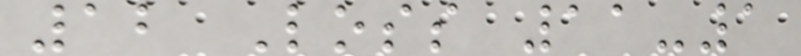12 Loss 11-1
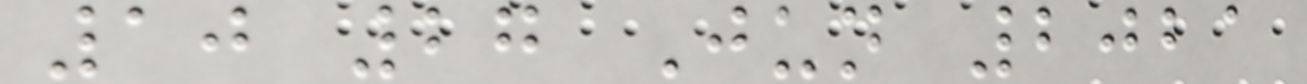10 27 Jun 2021
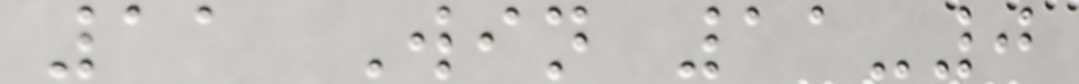11 Win 11-0
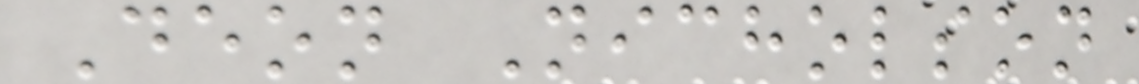Deon Nicholson
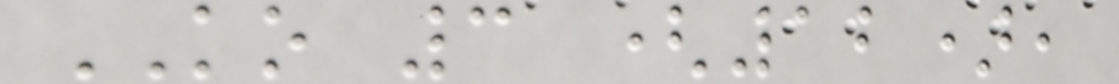KO 3 (12),
